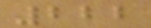222
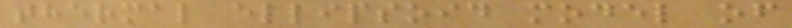thermal ellipsoid model of
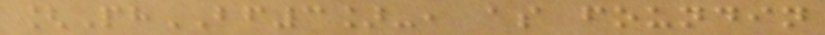[PhBF3]-, as foundin
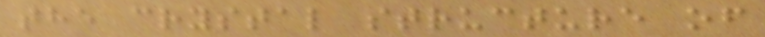the crystal structure of
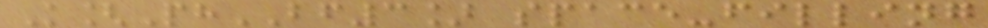K[PhBF3] space-filling
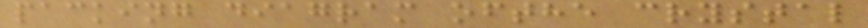packing diagram ofthe crystal
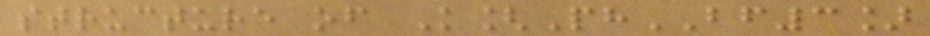structure of K[PhBF3]
